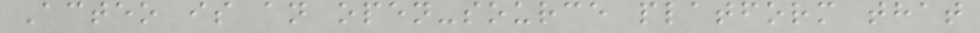Acteo is an open-source platform that
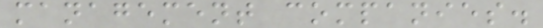management companies.
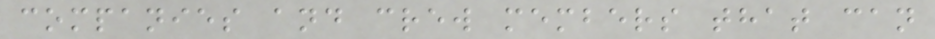companies and crew members that can
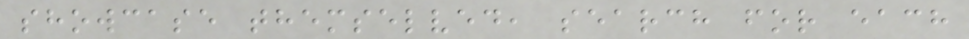showcase themselved, search for each
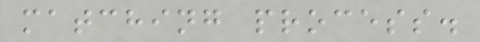matching process.
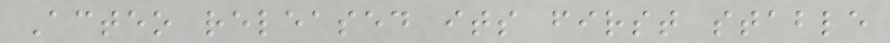Acteo released its first stable
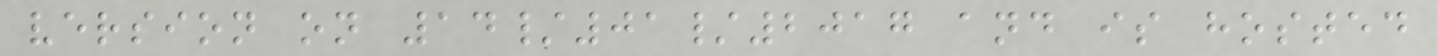version on 14/01/2017 and is hosted
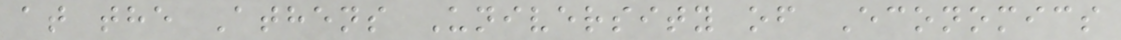at the Athens University of Economics
